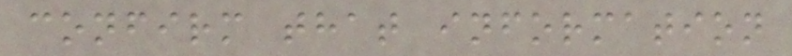confirm that information
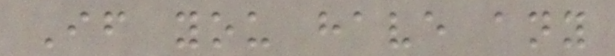If you have any
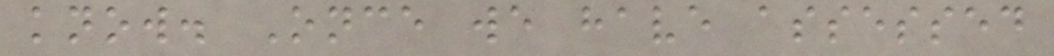know. Once we have assessed
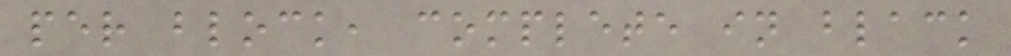per block, complete in black
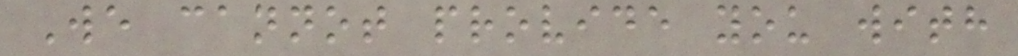We cannot provide you with
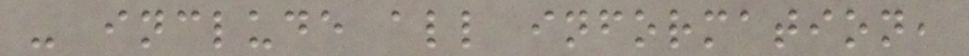- include all information,
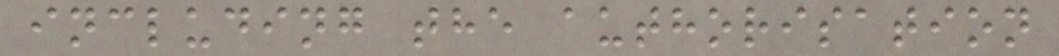including the authorisation
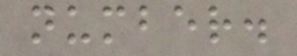number.
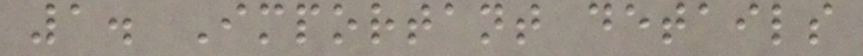1. Important details
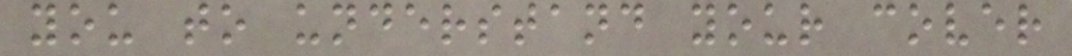you to understand your cover
